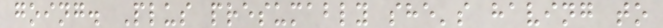going. Plus presumably she's having to
